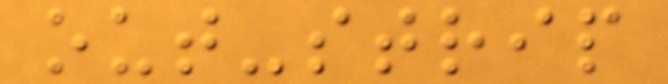out-strip
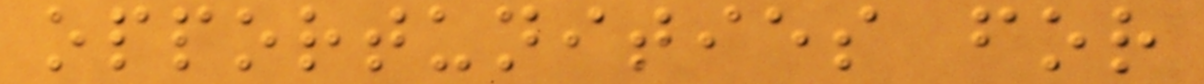opportunities for
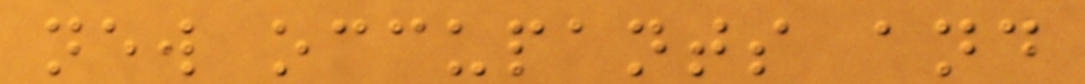new occupants and
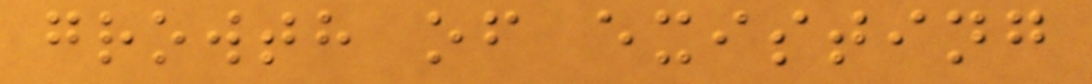growth of existing
